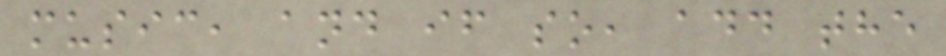music, and if so, add the
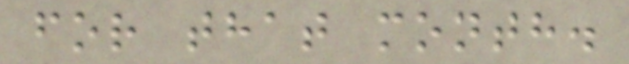for that month.
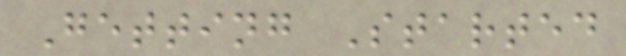Getting Started
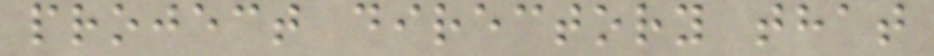project directory that
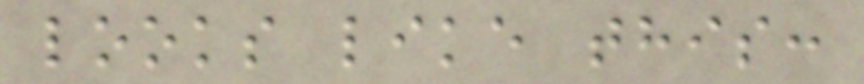looks like this:
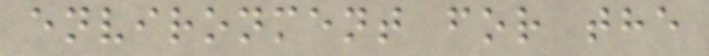environment for the
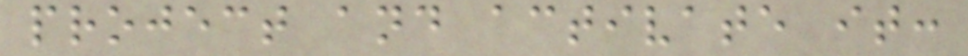project and activate it:
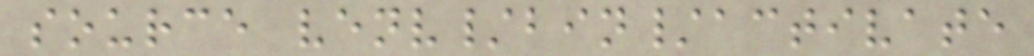source venv/bin/activate
